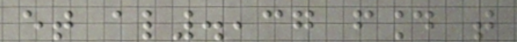et al.,37 found that
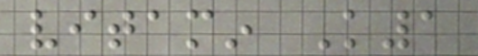vitamin K1
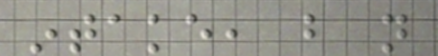intake, but not
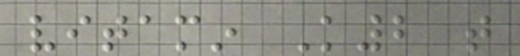vitamin K2 that
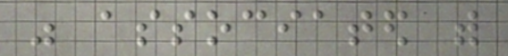was associated with
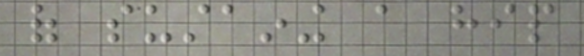of sustaining a hip
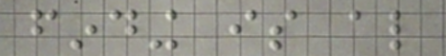finding is also
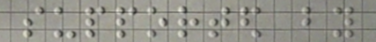supported by
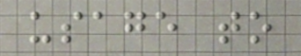usage to
